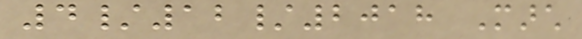4/12/2018 March
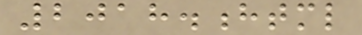2018.html
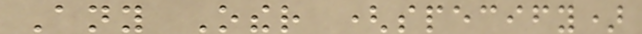Any Other (specify)
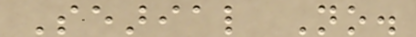Searial No.
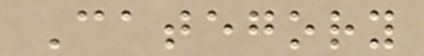Category
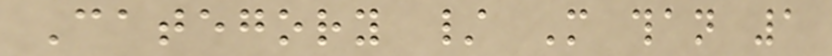Category / More than 1
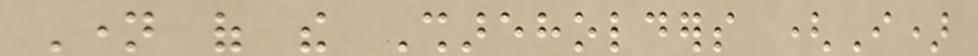Name of the Shareholders (I)
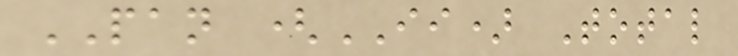PAN (II) Total
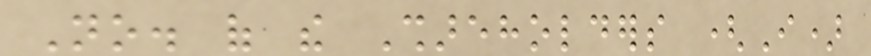No. of the Shareholders (I)
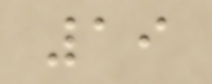19
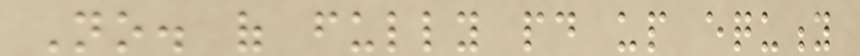No. of fully paid up equity
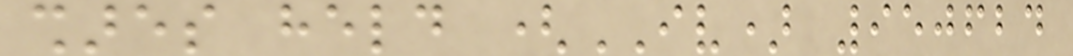shares held (IV) 950624
